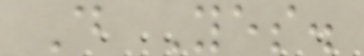D Yes.
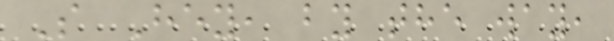S Hey, by the way,
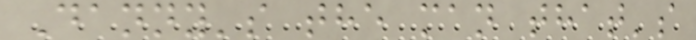Danny's the man that's
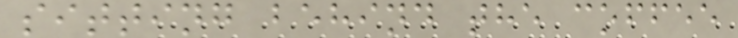sitting behind the coffee
